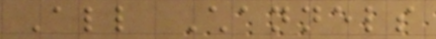All Channels
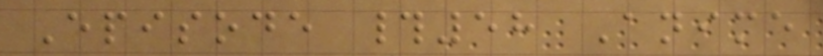Episode #58 Anime
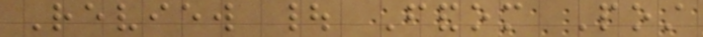Review | Fandom Post
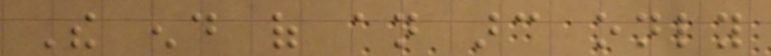The end of an arc only
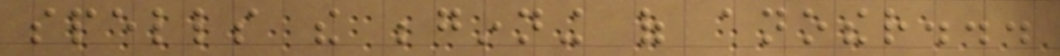spells the beginning of another...
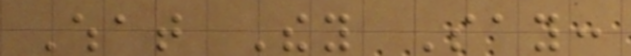What They Say:
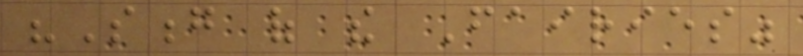"Song of the Fairies"
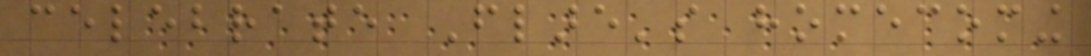celebrate Flare's homecoming
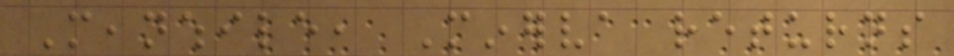Meanwhile, Minerva returns
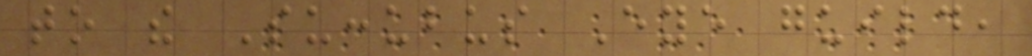to the Succubus Eye guild,
